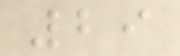29
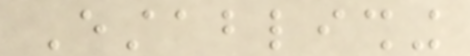Establishing
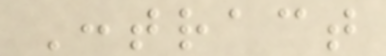Contract
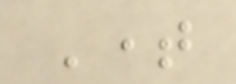Time
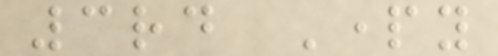3rd Party
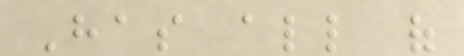Has all of
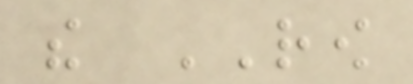the ROW
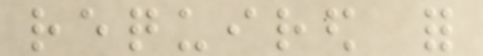required for
